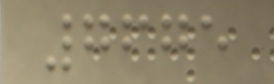7675
